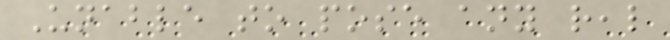Unable to pose any real
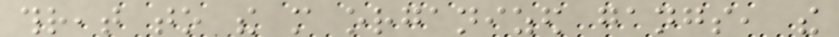threat to the more organized gangs, the
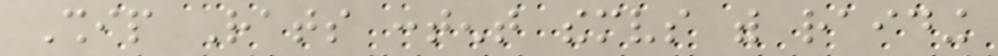Ship Rats content themselves with raiding
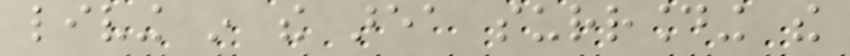living in the area surrounding the
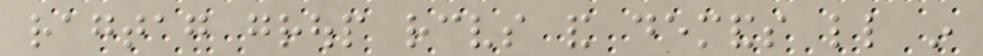ragtag group receives and demands little in
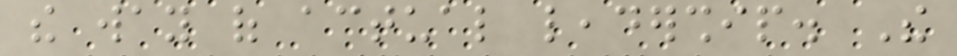the way of actual leadership. The
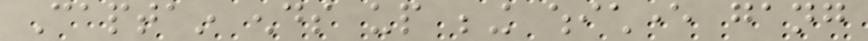Captain ends up being whichever gang
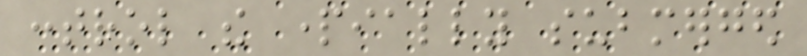control the partially submerged
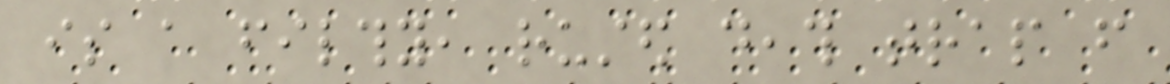is a filthy, rusted death trap from
